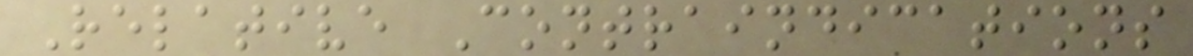Relative Contraindications
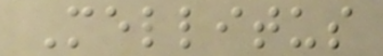Mellitus
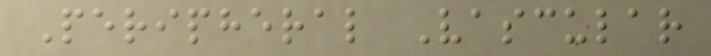Peripheral Vascular
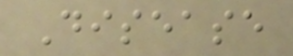Disease
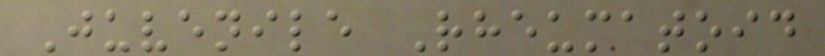Juvenile Rheumatoid
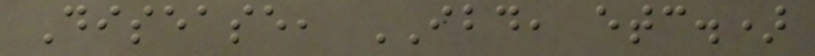Disease, IBD, etc.)
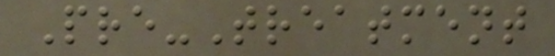Pre-Treatment
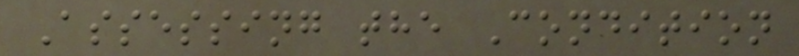Assessing the Condition
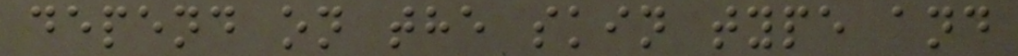depend on the skin type and
